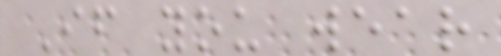If you wear
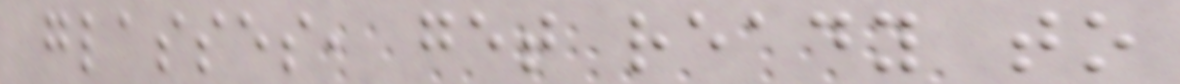glasses, get ready to
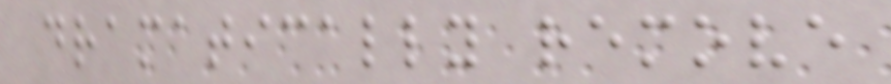dramatically remove
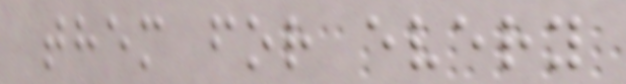them for every
